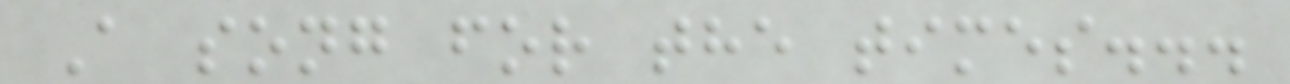A song for the times...
